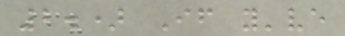2.) If you've
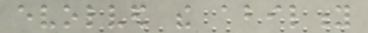evolved the ability
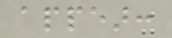appear:
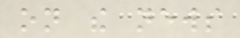on the news
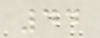44
